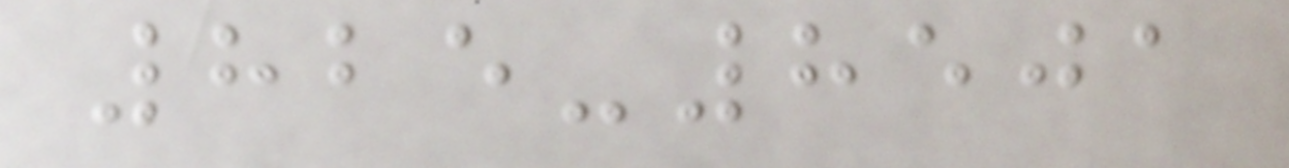825-8501
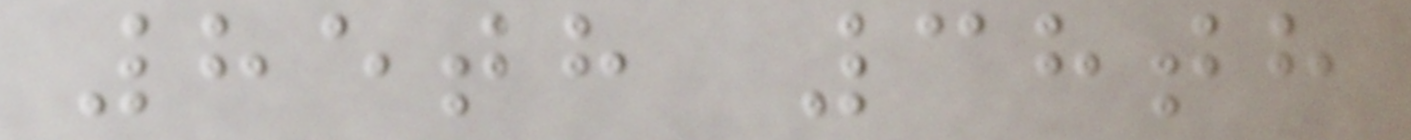85th 38th
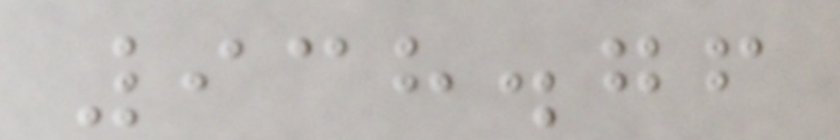938.76
